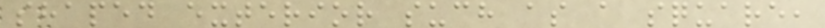shaped exterior such as a square,
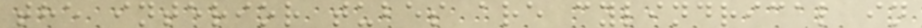the interior tubes are cylindrical in
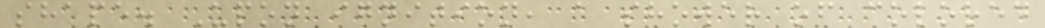shape. Upon ignition, a shower of colored
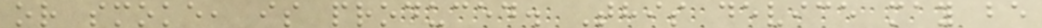or smoke, is produced. This device may be
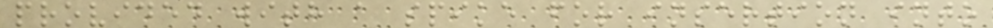provided with a spike for insertion into
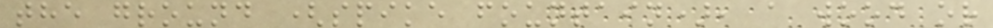the ground (spike fountain), a wood or
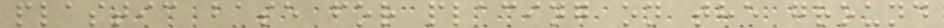plastic base for placing on the ground
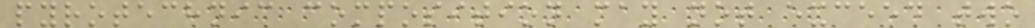pyrotechnic composition may not exceed two
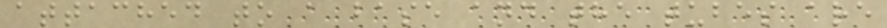attached to a base and the tubes are
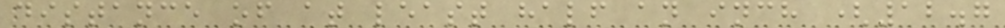distance of at least half an inch (12.7
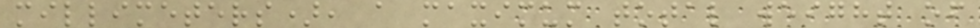millimeters), a maximum total weight of
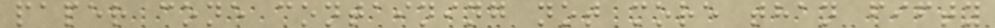paper cone containing not more than fifty
